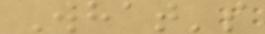What's
